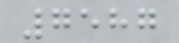7587
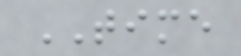TIME
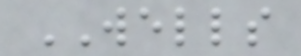WELLS
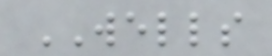WELLS
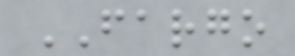FARGO
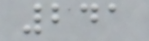241
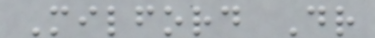Milford Dr
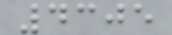4305
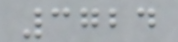3724
